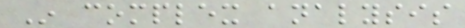In complex analysis
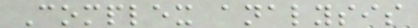Complex analysis
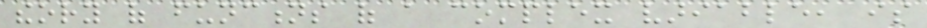theory of functions of a complex variable, is
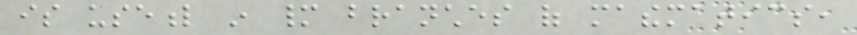is useful in many branches of mathematics,
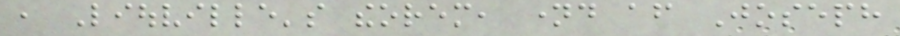, Liouville's theorem, named after Joseph
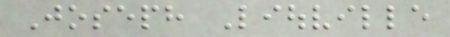Joseph Liouville
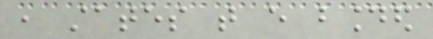, states that every bounded
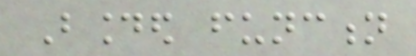Bounded function
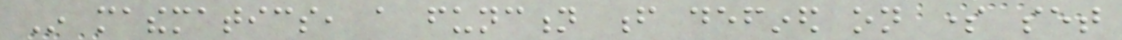In mathematics, a function f defined on some set
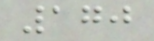170
